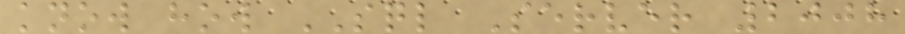know how SQL Server 2008
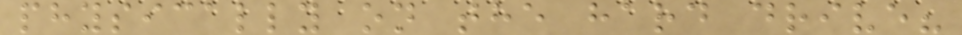physically on the hard drive?
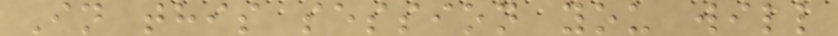In this session you will
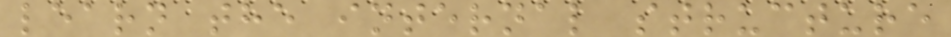learn the internal structure
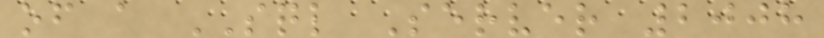of a SQL Server 2008
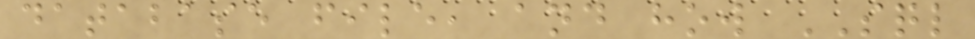database file, and how SQL
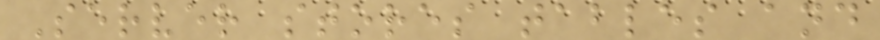Server stores tables and
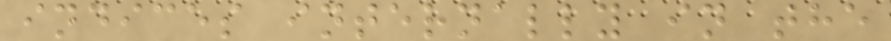indices internally in the
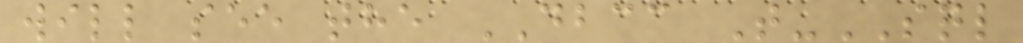will see the DBCC T-SQL
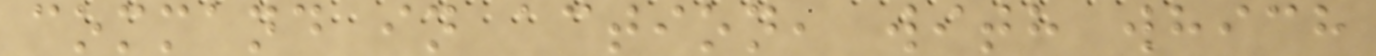command in action, with which
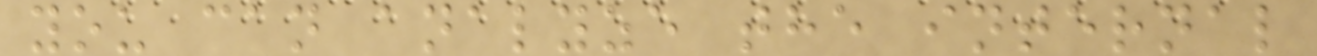you can analyze the internal
